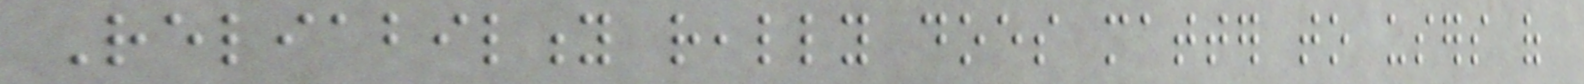Reliability really does matter to users of
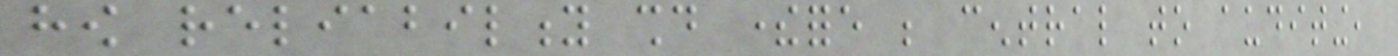how reliability should therefore be central to auditing,
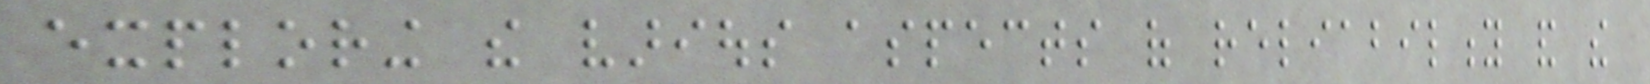exploring the various aspects of reliability and the
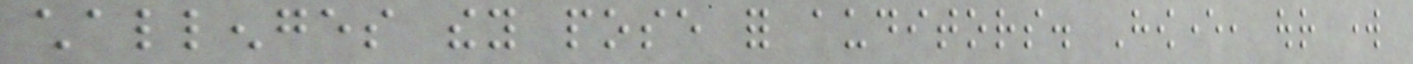challenges they pose for auditors. However, our work
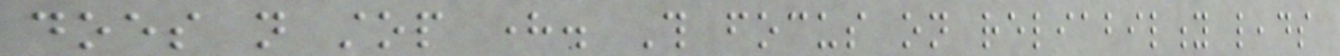does not stop here. This focus on reliability leads
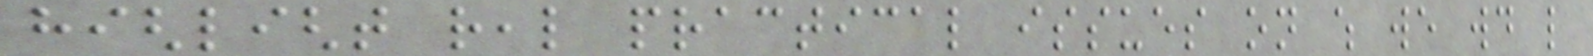highlight real practical issues on which we would like
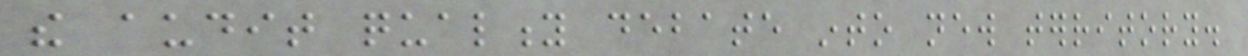the audit quality debate into new territory.
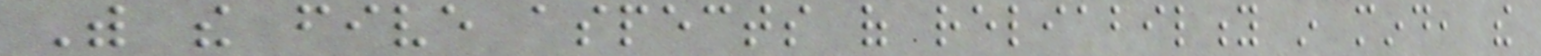With the five aspects of reliability in mind, the
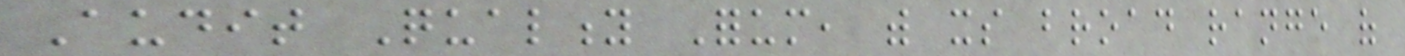Audit Quality Forum, with its broad range of
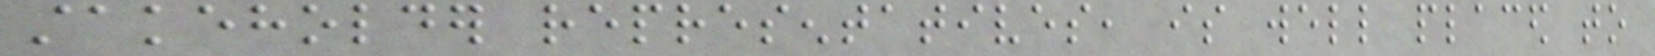stakeholder representatives, is well placed to
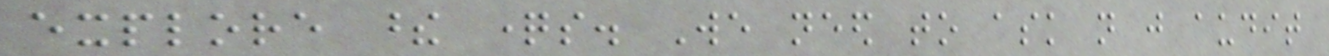explore these questions. We need to ask not just audit
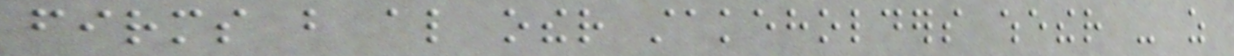firms but also other stakeholders whether - as
